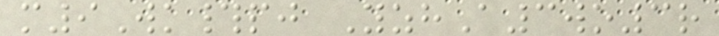m9Wk#pj YzhA3wo3r
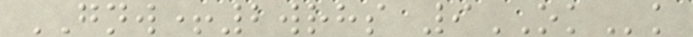GNW+2wrhs 9OKk
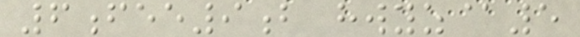6fee9b hwyz@5
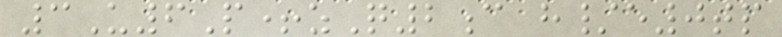3U6P+zQ2c h/e0tp
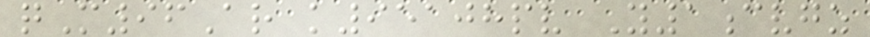qM96Ar k95108pv Y1cvgz
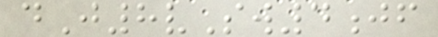dJ8vSw4jf
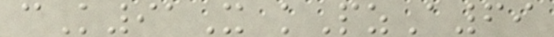cK91X kPzA69
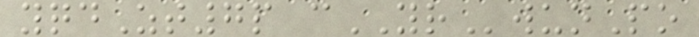yqdZt7p cYRwunPo
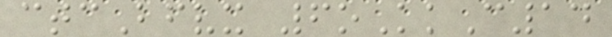ctcBfvx 6oKkC14
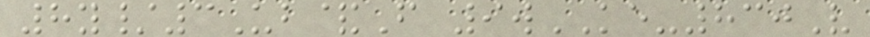8y/3Ub&F 9wKE-830V
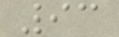93
